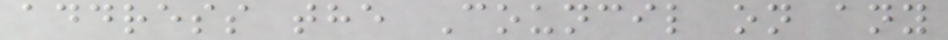address the Council on any
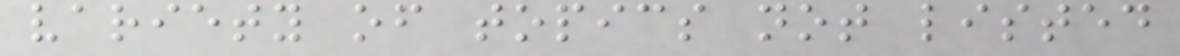variety of topics not listed
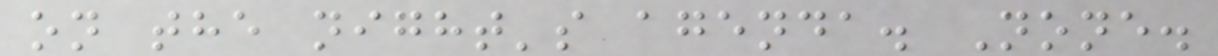on the night's agenda. None.
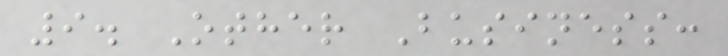9. Other Business:
